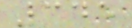345
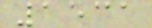1531
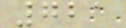721
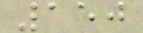150
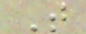T
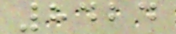8424
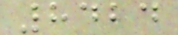8424
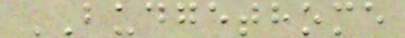BUDGETHOME
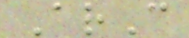ArC
